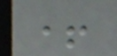+
